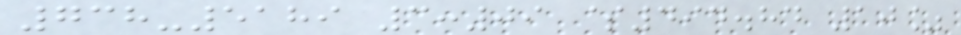738-5189 3:09 $494.84 10%
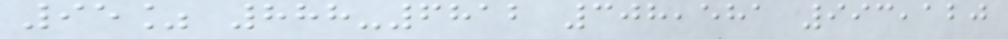95% 888-6812 308,581 993,120
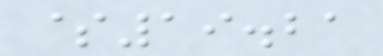$19.21
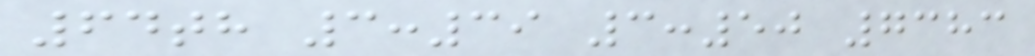64th 3:39 3:50 7383
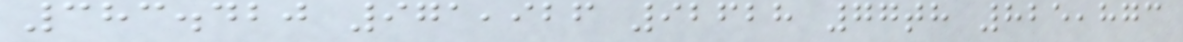383.420 971,926 92628 77th 825,873
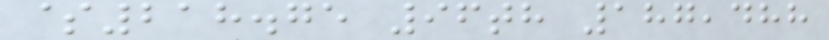$218.75 96th 187,488
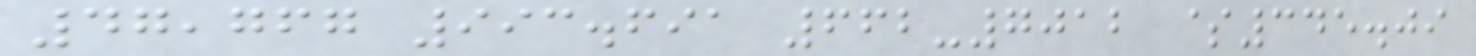47,767 993.691 662-7012 $345.09
